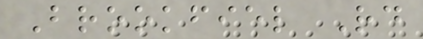Brookfiel Rd
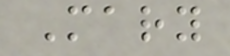Mary
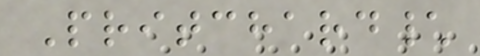Pritchard\
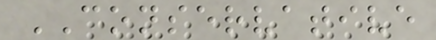CONSERVATIVE
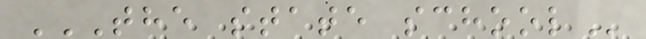THE STATE SCHOOL
